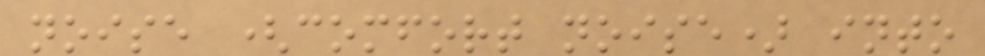noise (comfort noise) into
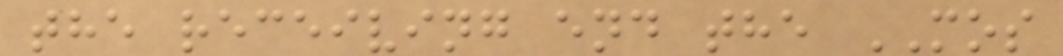the receiving end the MOS
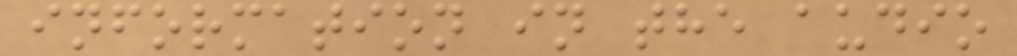information in the audio
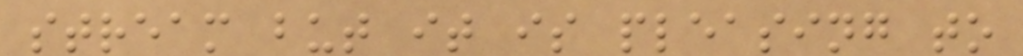stream but it is pleasing to
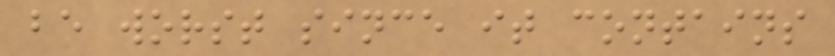be worst since it contains
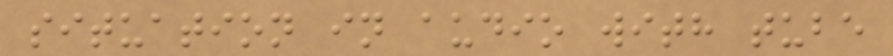situation in audio with tube
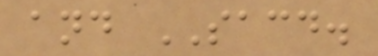and SACD.
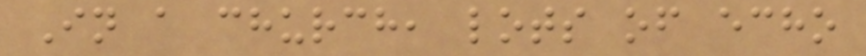In a church, lots of echo
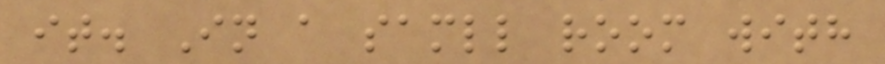it. In a samll room with
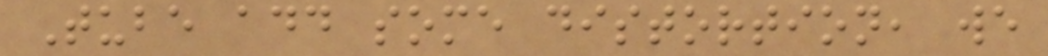Tube add some distortion, we
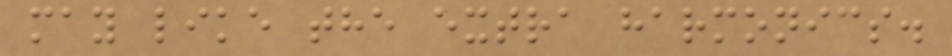may like the extra harmonics.
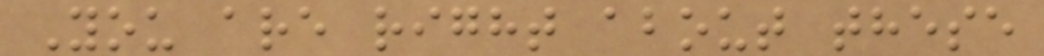You are right about these
